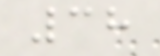38
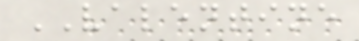VALENTINE
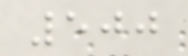500
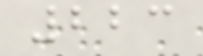223
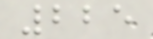225
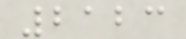2123
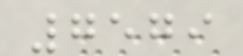7579
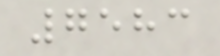7583
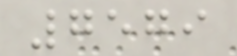7579
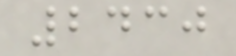2430
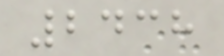2438
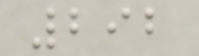292
